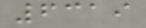6319
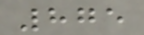875
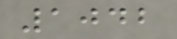1042
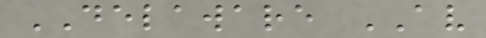DELAWARE AV
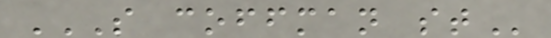S COFFMAN ST
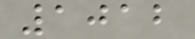1012
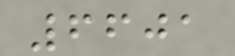6601
